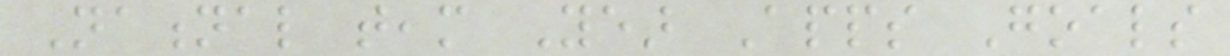National team Year Apps Goals
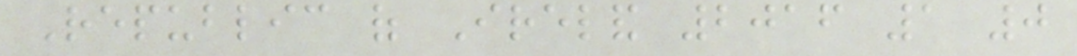Republic of Ireland 2016 1 0
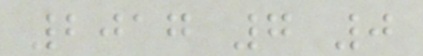2017 7 0
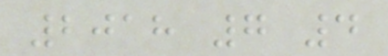2018 7 4
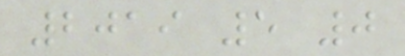2019 5 0
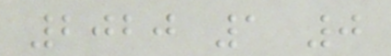2020 1 0
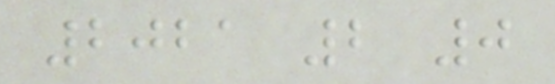2021 2 0
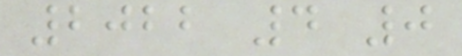2022 4 0
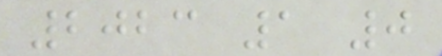2023 1 0
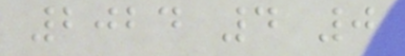2024 4 0
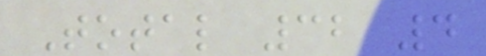Total 32 4
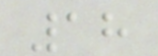18
